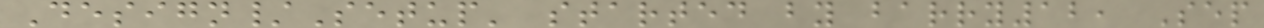Design/Setup' started by barry12, Sep
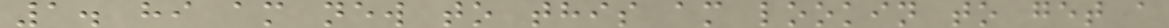1. hi am new to this am lookin to get a
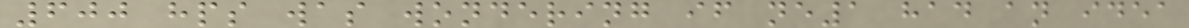600 hps was wondering if ne1 had an idea
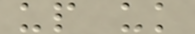up uk
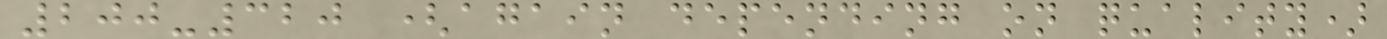200-320 (again depending on quality)
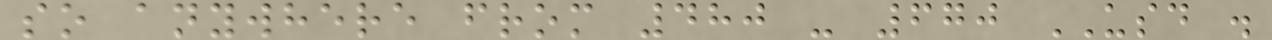so anywhere from 480 - 670 USD .
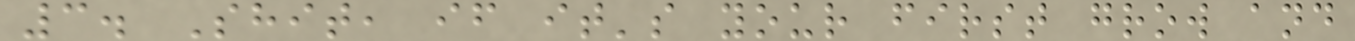3. Shit, if it's your first grow and
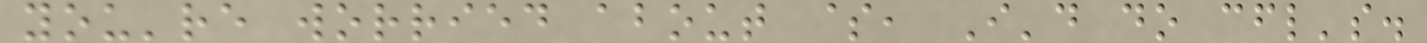you're worried about $, I'd do cfl's.
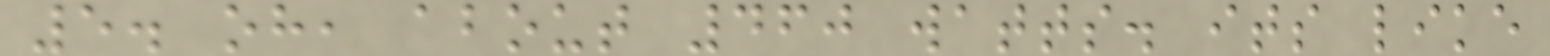5. oh, about 460 watts. its like
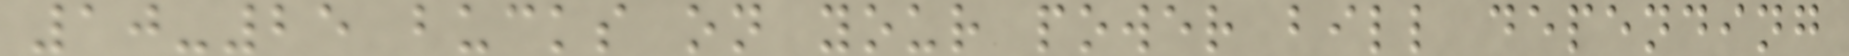10-25 bucks on your power bill depending
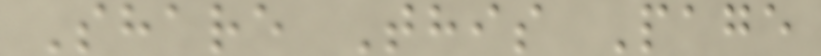Share This Page
